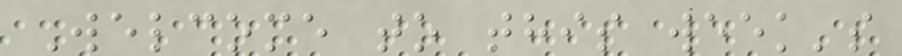Welcome to this week's
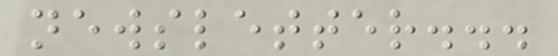newsletter...
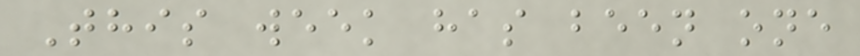This week has been one
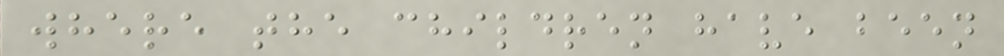where the children have been
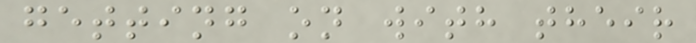getting on with their
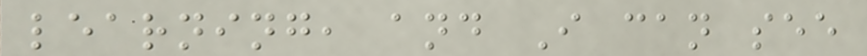learning, and I can see
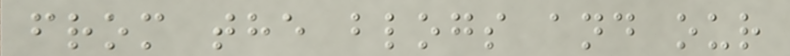from the blogs and our
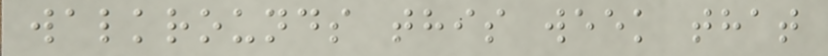walkrounds this week that
